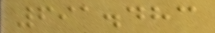691.483
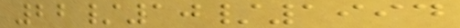22/10/1994
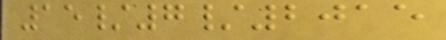15/7/2015
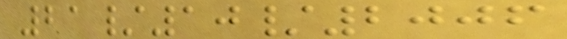21/10/2006
